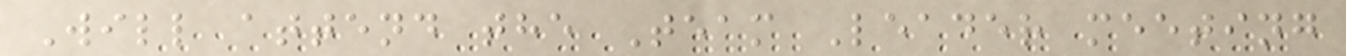Will attend the Team Leader meeting
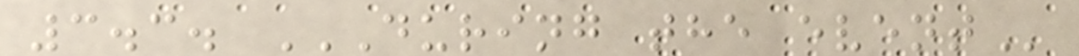3.3. DURING THE EVENT
